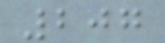207
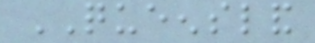QUEENSLAND
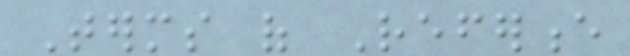Terms of Reference
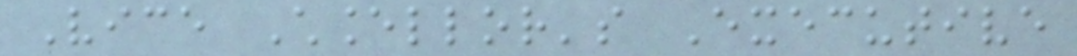Vice Chancellor's Executive
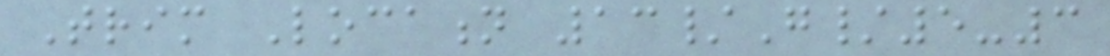Trim Location 13/G/5-3
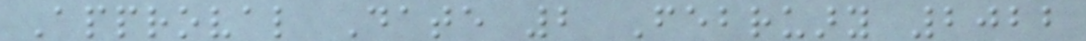Approval Date 2 February 2022
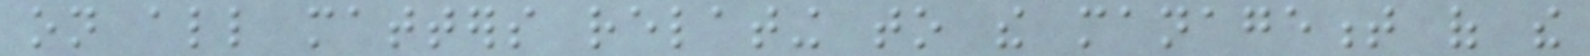on all matters relating to the management of the
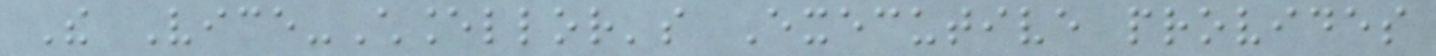The Vice-Chancellor's Executive provides
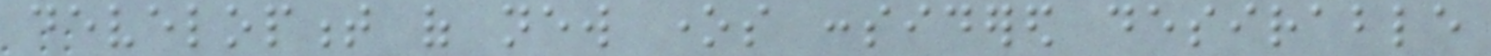development of new ones considered desirable
